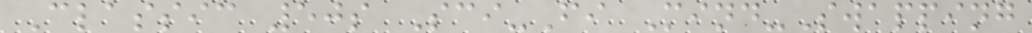Classic 50s Sci-Fi Mind-Swapping
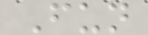Fun
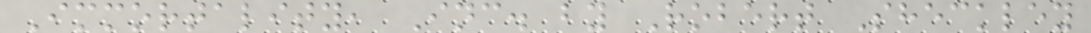Immortality, Inc. by Robert Sheckley
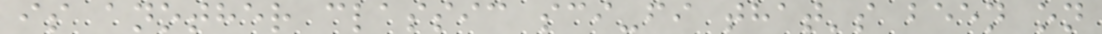is another classic sci-fi that's been on
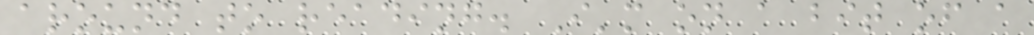around to reading. I'm on a bit of a
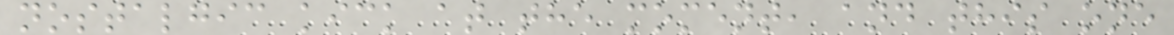nostalgic kick at the moment, and this one
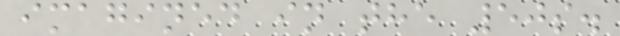imagined in the 50s.
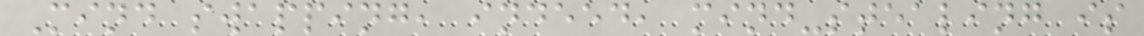Mind swapping, indeed, mind-stealing is
